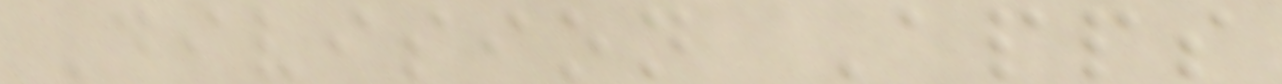Division Apps
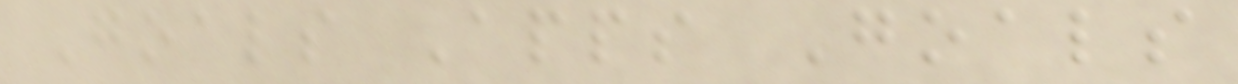Goals Apps Goals
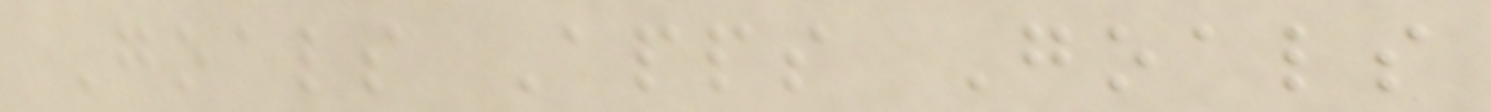Goals Apps Goals
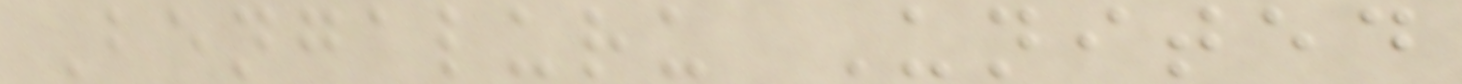Bengaluru United
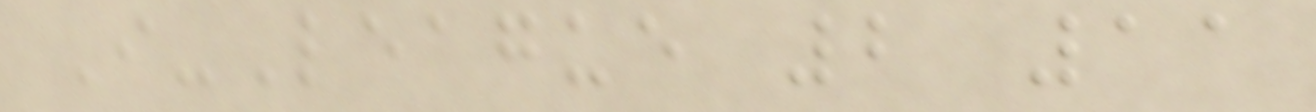I-League 2 11
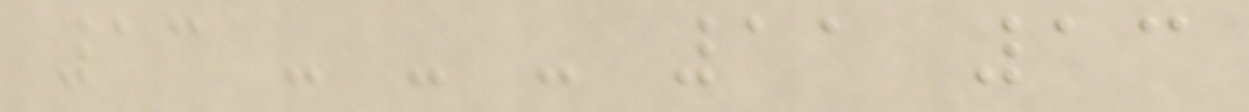13 - - - 11 13
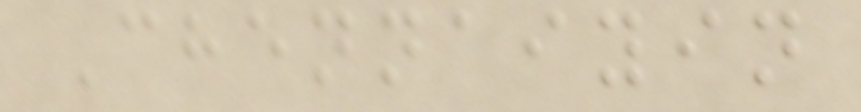Chennaiyin
